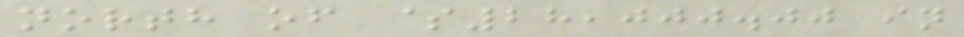north of $28,000.00 in
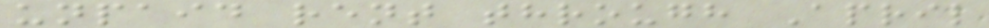unpaid rent through April
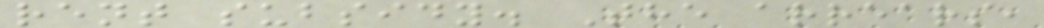rent subsidy. The arrears,
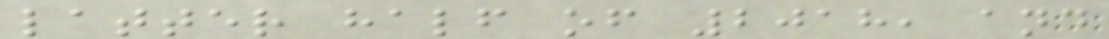latter half of 2018, and
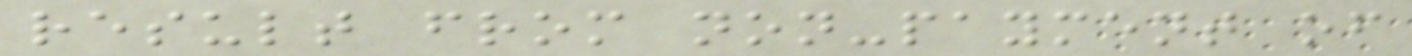result from non-payment of
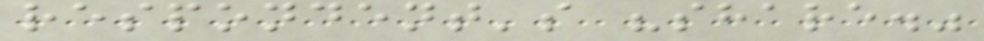respondent's "share."
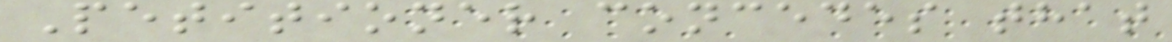Petitioner concedes that
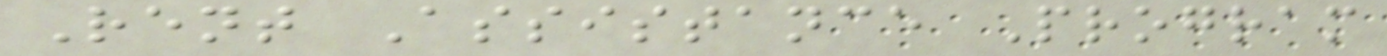Rent Assistance Program
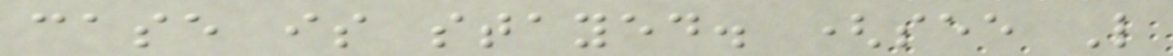case is stayed. (see L
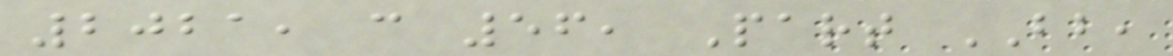2021, c 56, Part BB,
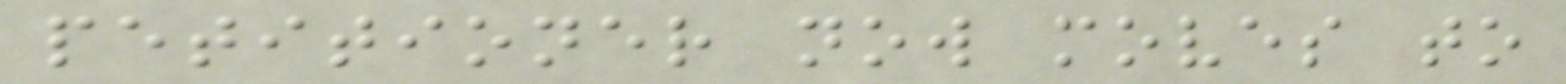petitioner now moves to
